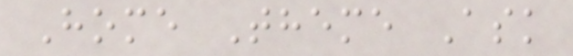Home Theme Ask
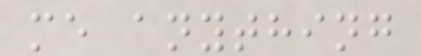me anything
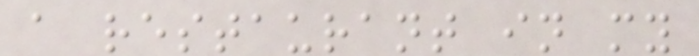a restaurant in my
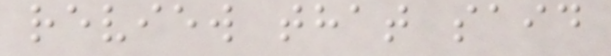review that said
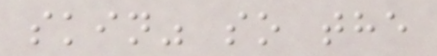skin" so the
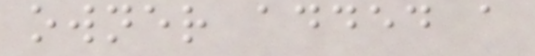owner added a
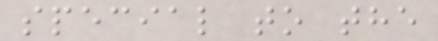special to the
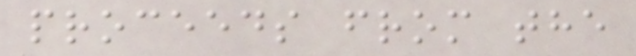proceeds from the
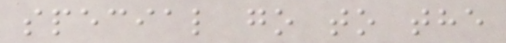special go to the
